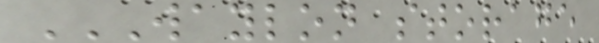WAYLON STORAGE
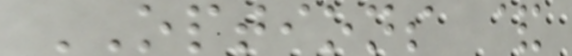OPTIONS &
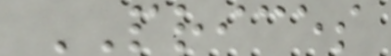PRICES
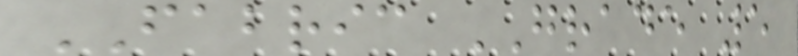FABRIC GRADE 5
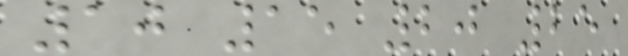10 15 20 25
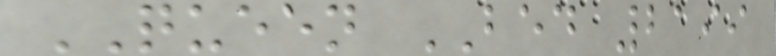QUEEN BED 2199
